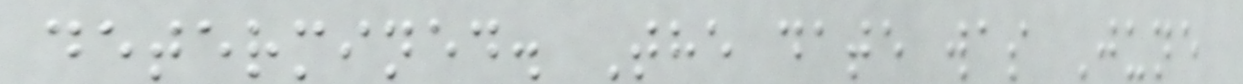determined. The date was June
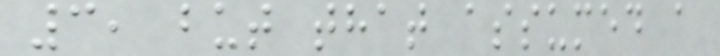3, but that assumed a
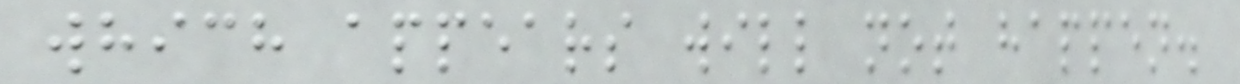which appears will not happen.
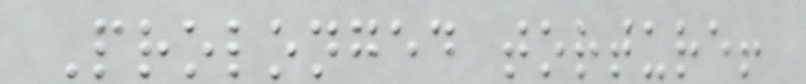Prolonged torture!
